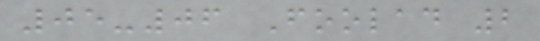05-06 Foolad 2
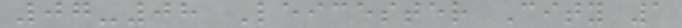07-08 Leicester City 1
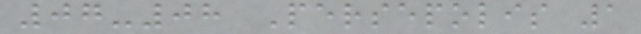07-08 Persepolis 1
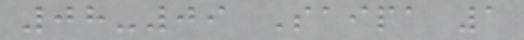08-09 Saipa 1
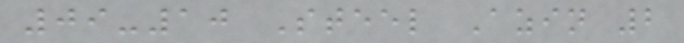09-10 Steel Azin 2
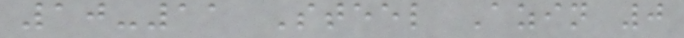10-11 Steel Azin 0
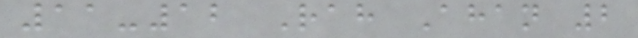11-12 Rah Ahan 2
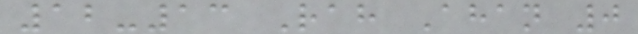12-13 Rah Ahan 0
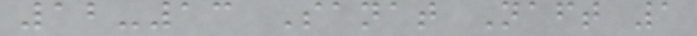12-13 Sanat Naft 1
